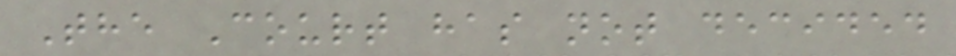The Court has not decided
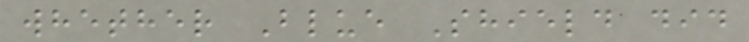whether Blue Shield did
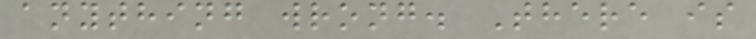anything wrong. There is
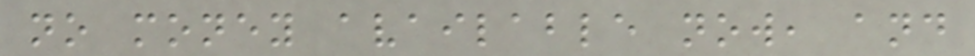no money available now, and
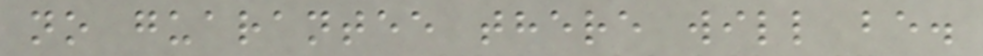no guarantee there will be.
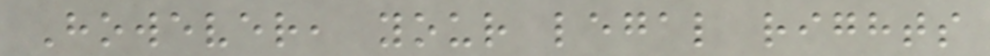However, your legal rights
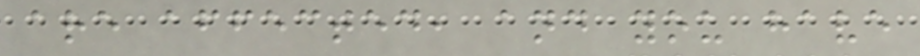are affected, and you have
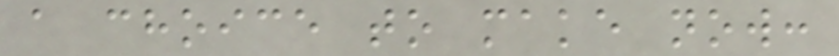a choice to make now:
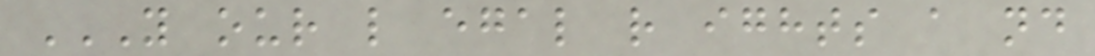Y OUR L EGAL R IGHTS A ND
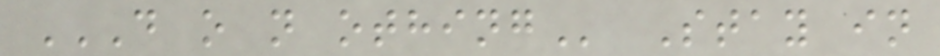D O N OTHING Stay in
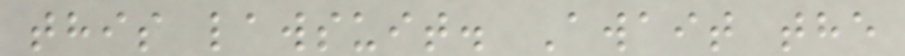this lawsuit. Await the
